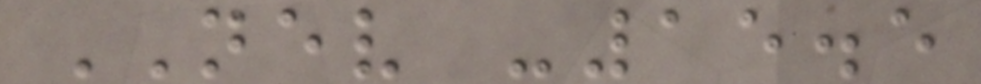NEV -15.5
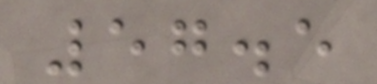57.5
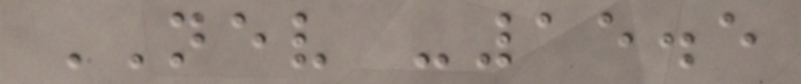NEV -15.5
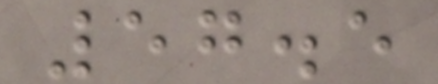57.5
